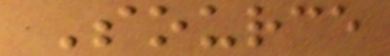Source
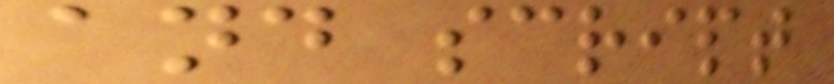and script
